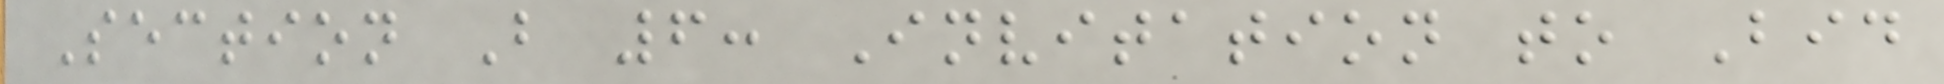Section B 6: Invitation to Bid
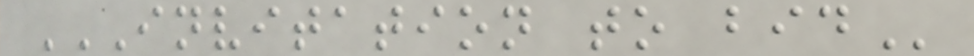INVITATION TO BID
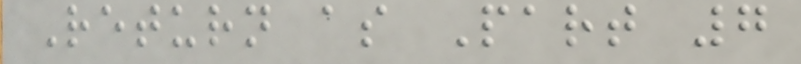Return as Part 7
